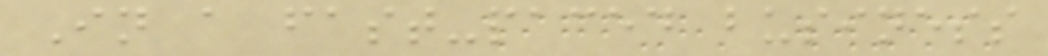In a fast-paced business
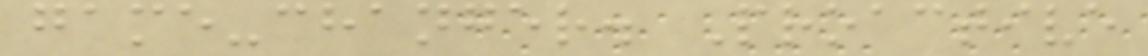game-changer. Proactive
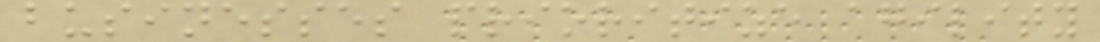businesses prioritize agility
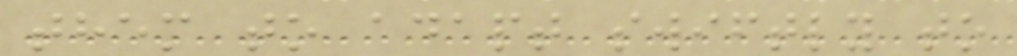them to adapt swiftly to
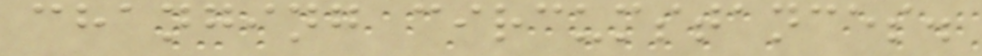changing circumstances.
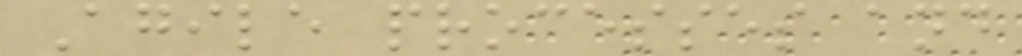Agile processes and
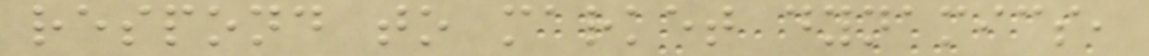respond to market dynamics,
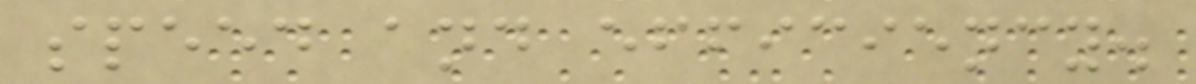speed and efficiency.
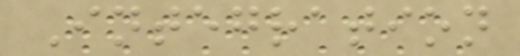Integration
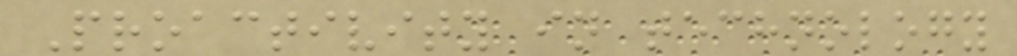Proactivity in technology
